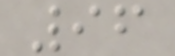96
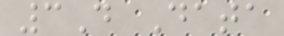3D Data
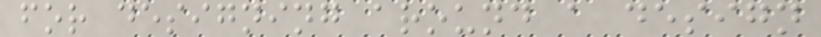for designing around a design
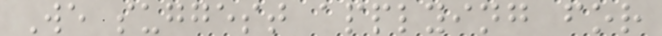We suggest applying for
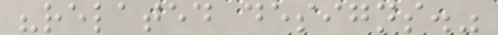"related designs."
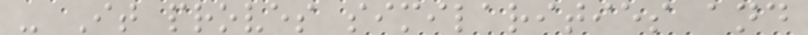- It proves similarities and
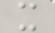x
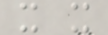x x
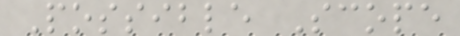Possible Scope
